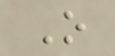O
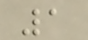1
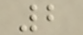2
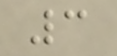3
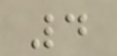4
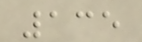135
